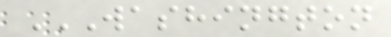WASHINGTON
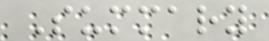Summary
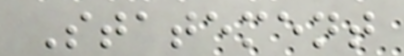Statement
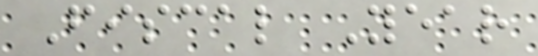Fiscal Year
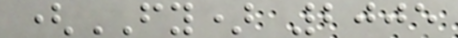(FY) 2005
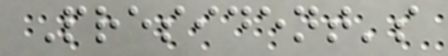President's
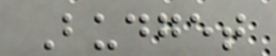Budget
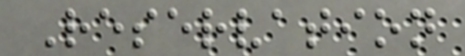Reservation
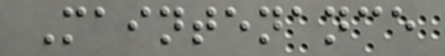Maintenance
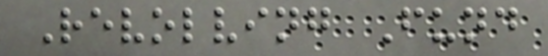Revolving Fund
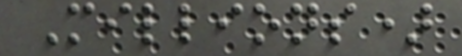Millions)
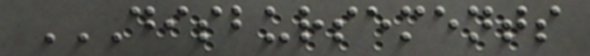DISBURSEMENTS
